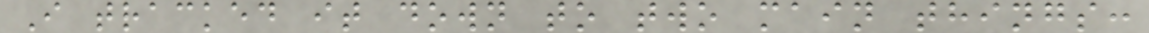I tracked it down to two main things:
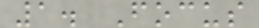1. Focus
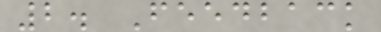2. Feedback
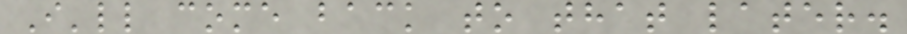I'll come back to that later.
